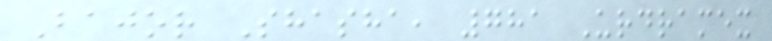Bajor Shasha, 781 Urdramex
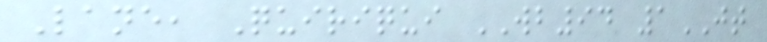Lane, Quiriqui WB94 1JT
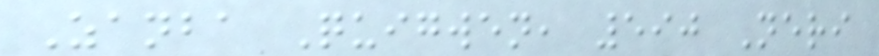Zanba Quigwen, 590 Neri
